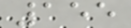155
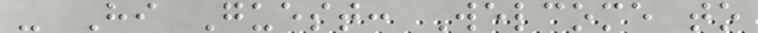- Hi Guest: Welcome to
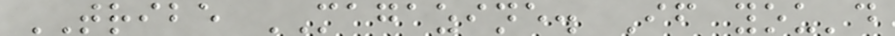TRIBE MAGAZINE. If you'd
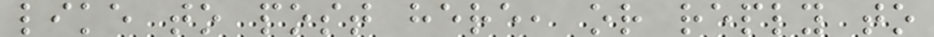like to post here, or reply to
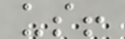us!
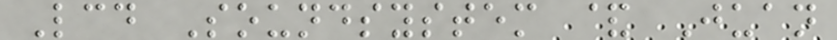Lcd Soundsystem & Juan
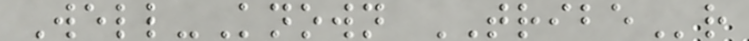Well-Known TRIBEr
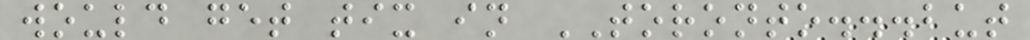would get tix in TORONTO...but
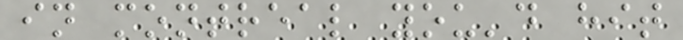in montreal you'd hit
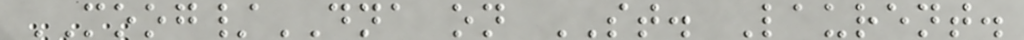MOOG/DNA on ST. Laurent.
